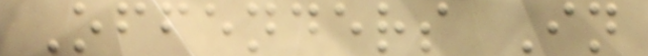Offenders In
